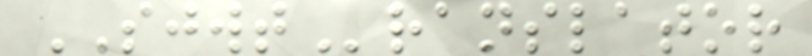SJWTranslator
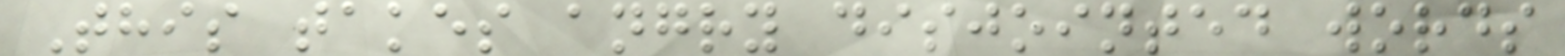This takes angry disjointed words
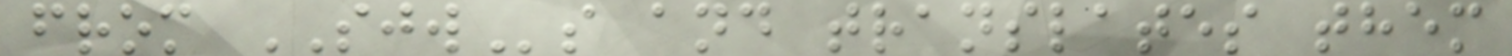from SJWs and translates them
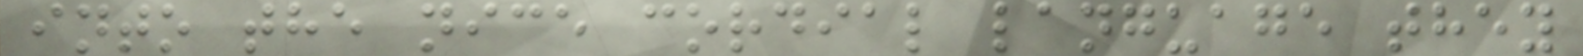into the nice cordial language they
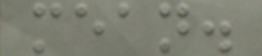mean.
